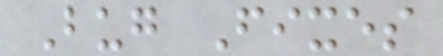Bug Fixes
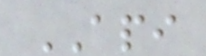API
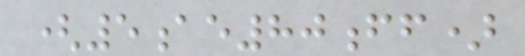(5ae80ff)
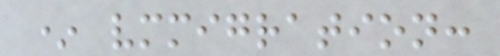* vmmigration:
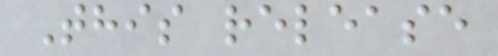This release
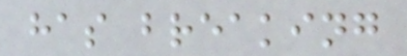has breaking
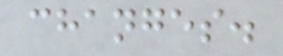changes.
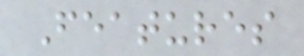Features
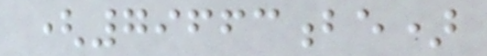(79663be)
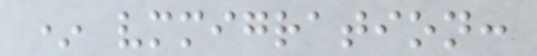* vmmigration:
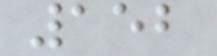152
